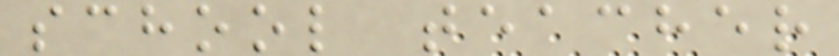school teacher
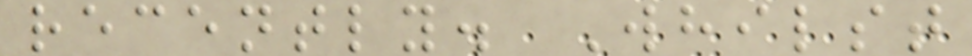recently. Whilst
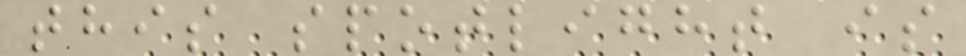this spotlight is
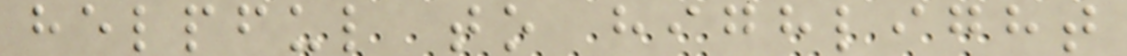helpful to highlight
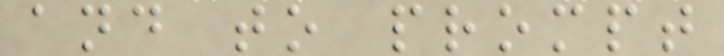and to prompt
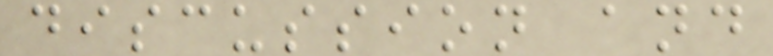discussion and
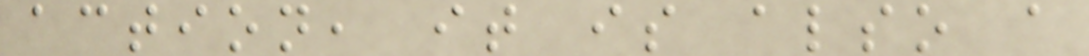action, it is also a
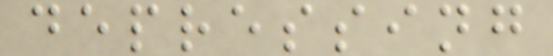depressing
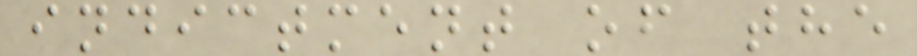indictment of the
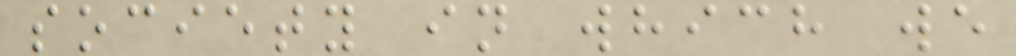society in which we
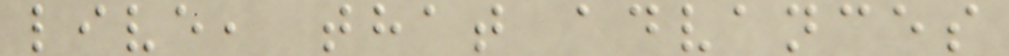live, that advances
